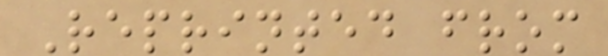Reprinted from
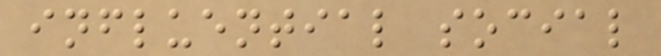influential social
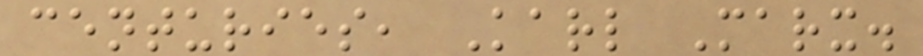centuries, Karl Marx.
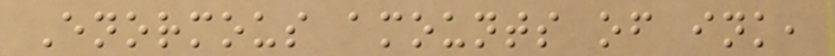Enormous amounts of ink,
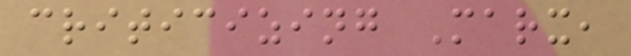criticizing Marx,
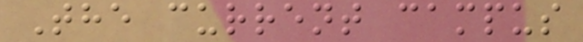The current campus
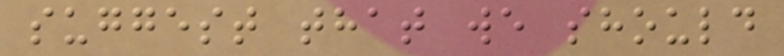suggest that we should
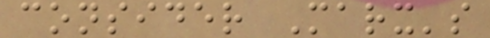consider Marx's
